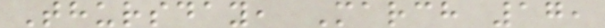Thursday, March 17,
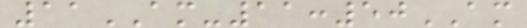11AM-11:50AM
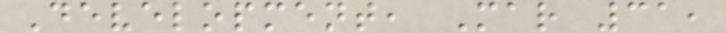Development, Mar 31,
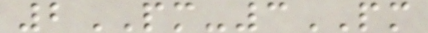2PM-3PM
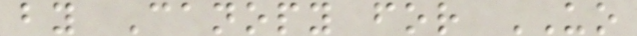by Canopy for UO
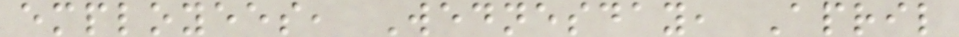employees, Wednesday, April
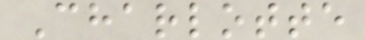Charlotte
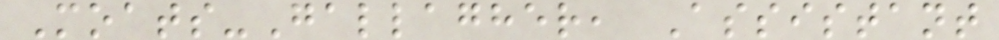Moats-Gallagher, Assistant
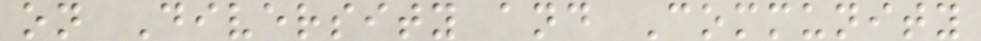on Diversity and Community
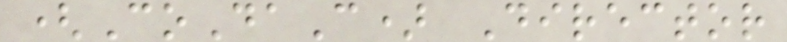(CoDaC) Director
